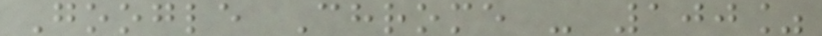Google Chrome - 100%
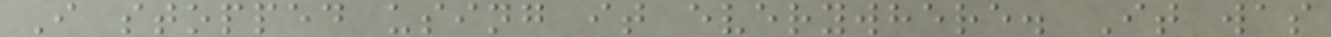I stopped using it everywhere. It was
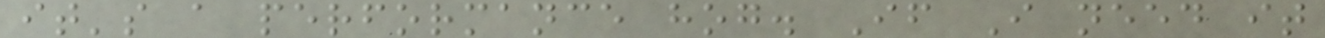it's a performance hog. If I need it
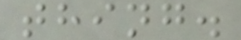thing.
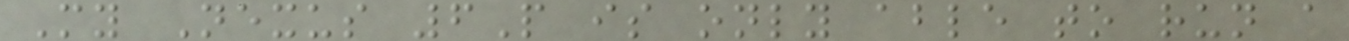My Nexus 6P is only able to run a
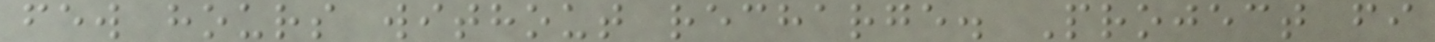few hours without recharge. Project fi
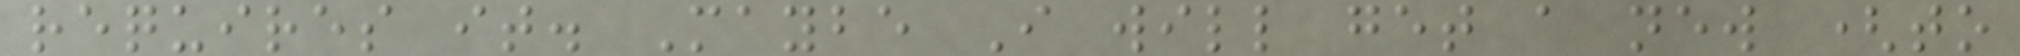requires it. Maybe I will get a new (to
